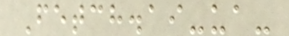Fetch.ai-ua-
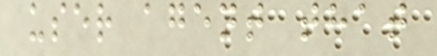user agent that
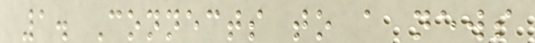1. Connects to a news
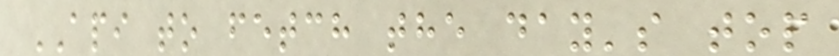API to fetch the day's top
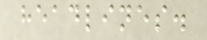headlines.
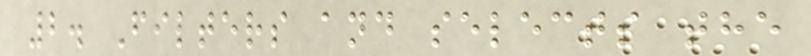2. Filters and selects the
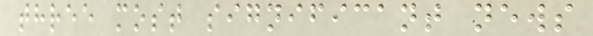three most significant news
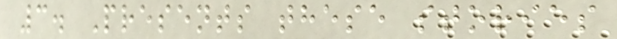3. Presents these stories
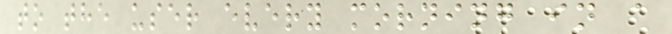to the user every morning in a
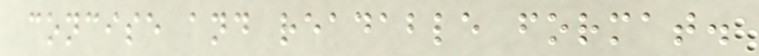concise and readable format.
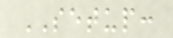SETUP:
